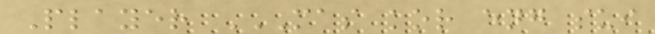Player MAS KOR ENG SUI
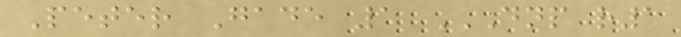Peter Gade 1 DNP R1
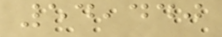54,440
